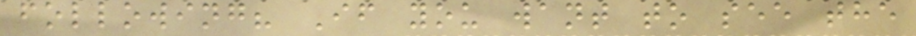following? If you want to see the
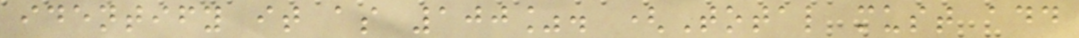identify it as 100%. (Total must add
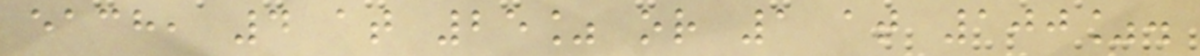each, 4 at 25% or 1 at 100%.
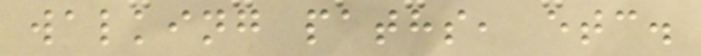walking paths, etc.
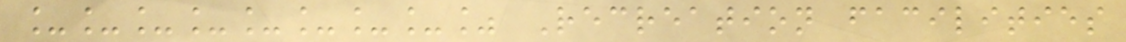________% Recreation facilities
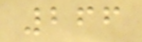266
